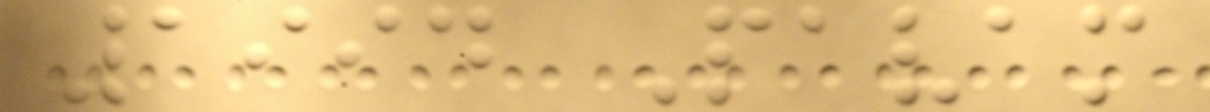1994 Pavam
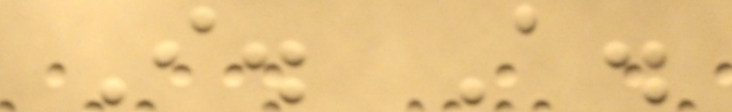I. A.
